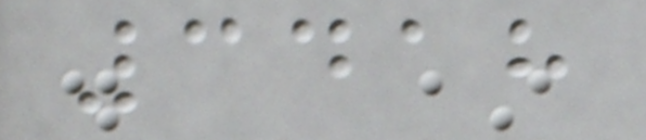3418
